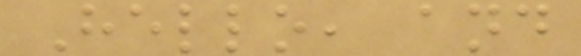Hello, and
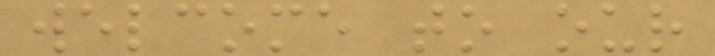welcome to our
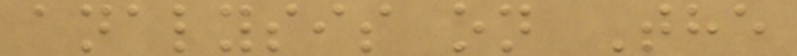analysis on The
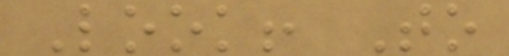Look! To
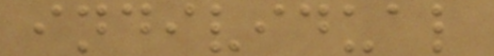individual
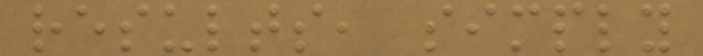results, simply
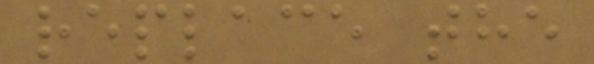replace the
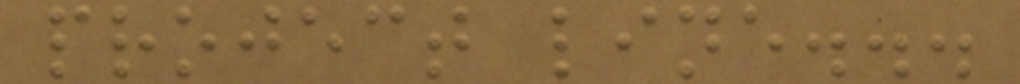project line...
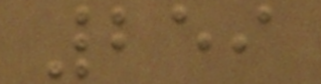259
